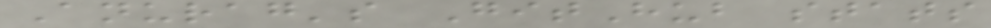Anurag's GitHub stats
